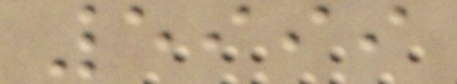5999
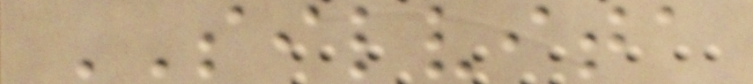SILVITA
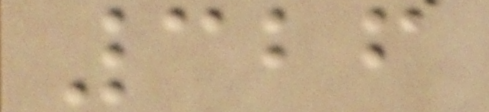326
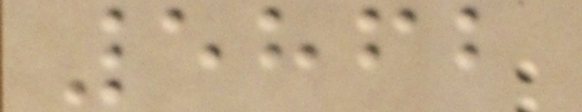5862
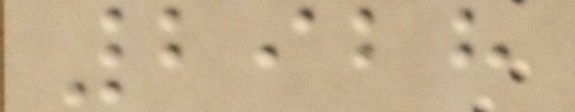2928
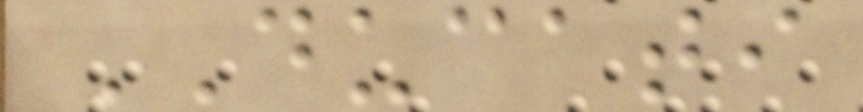DUCATI
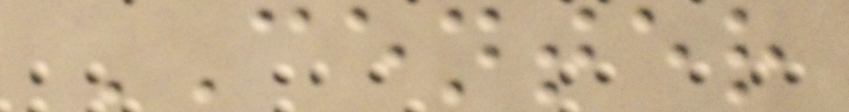CENTER
